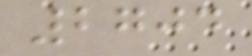2704
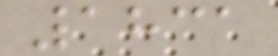1831
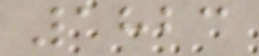1823
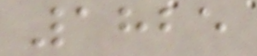1825
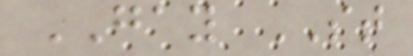GAY ST
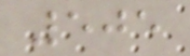505
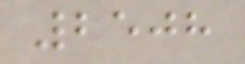2508
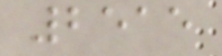2515
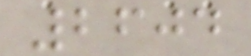2604
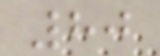80
